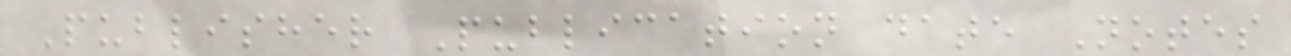Publisher Publication date Notes
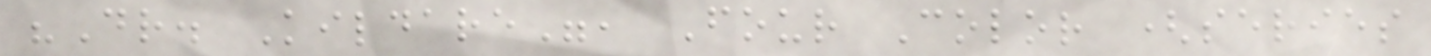"Dr. Kildare", Four Color (series
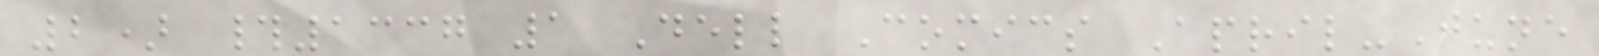2) #1337 1 Dell Comics April-June
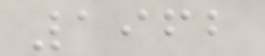1962
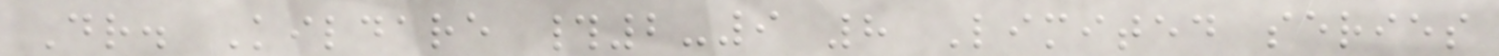Dr. Kildare #2-9 8 Limited series
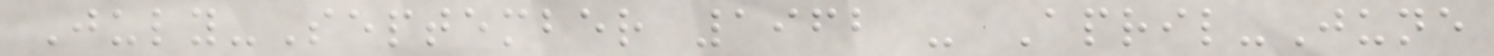July-September 1962 - April-June
